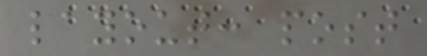layout: post
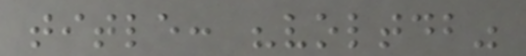title: "voltdb"
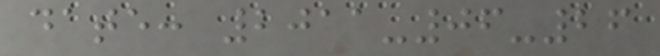date: 2011-06-26
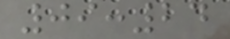09:24
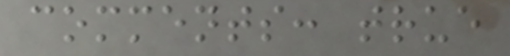comments: true
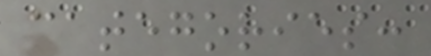categories:
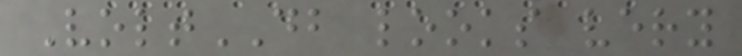VoltDB looks very
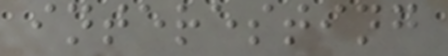interesting
